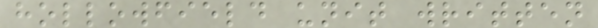hollowfield unit written
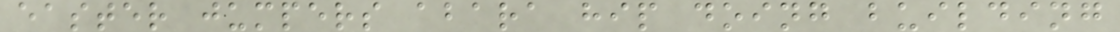easter jumpers abara hip doing building
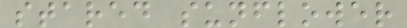stared sunflower
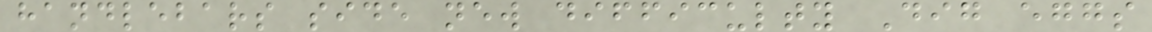handlebars side new difficulty Dig eggs
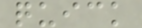quick
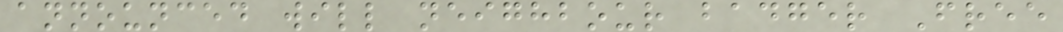announced will neighbour badger Free
